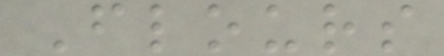Flours
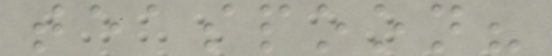teaspoon?
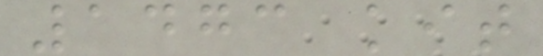1473 kit
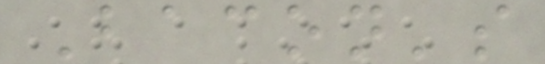Bacon's
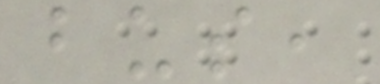bus,
